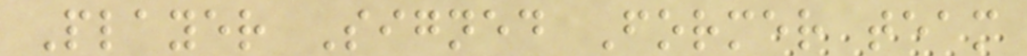Player Signed Former team
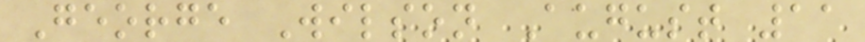George Wilson August 11
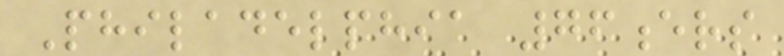Philadelphia 76ers
